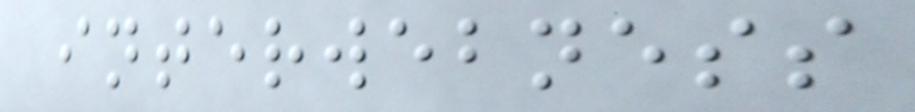interwebness
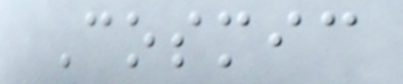Cosmic
